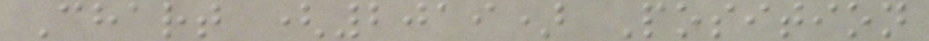Chart (2019) Position
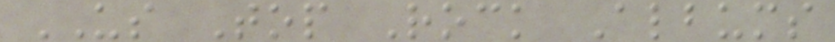US Top Rock Albums
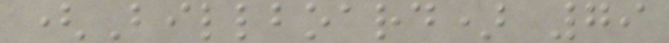(Billboard) 79
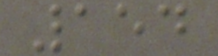154
